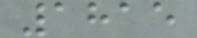1815
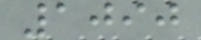1090
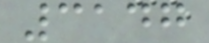3147
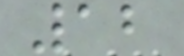12
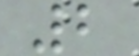2
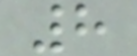8
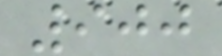900
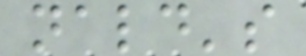nald's
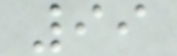99
